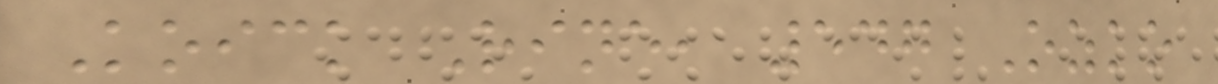Koick Rine, 547 Ozko
